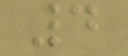4
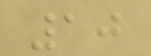10
